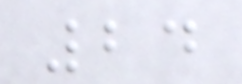24
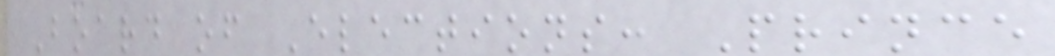Board of Elections: Prince
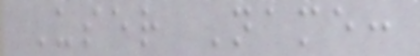User Name:
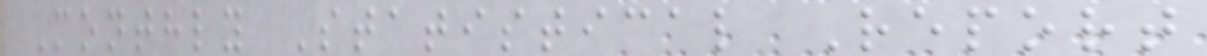Monthly Statistical Report
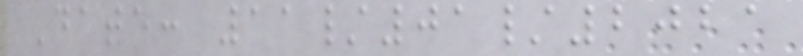Date: 11/01/2021
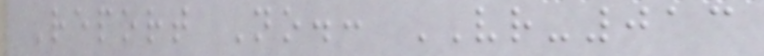Report No.: VR-013
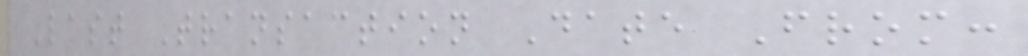Last Transaction Date From:
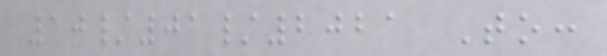10/01/2021 To:
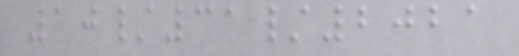10/31/2021
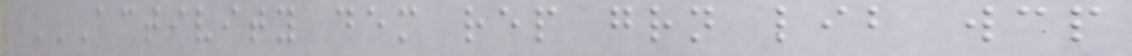ACTIVITY DEM REP GRN LIB WCP
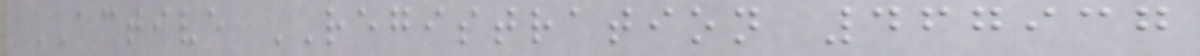ACTIVE REGISTRATION 467937
